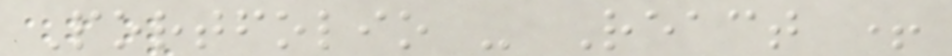Portfolio - React +
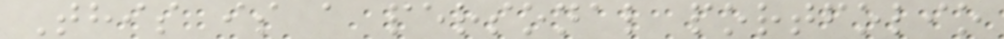This is a personal portfolio
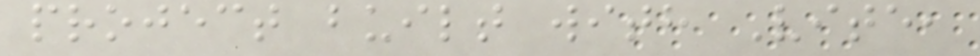project built with Vite,
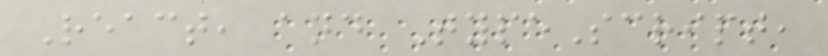React, and TypeScript,
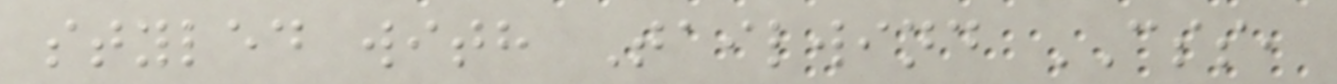styled with Tailwind CSS,
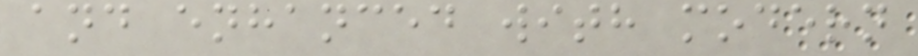and enhanced with modern
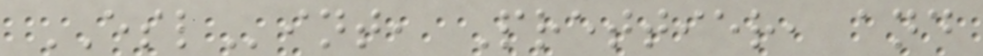ESLint, Prettier, and
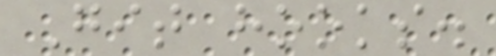Git hooks.
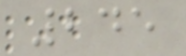245
